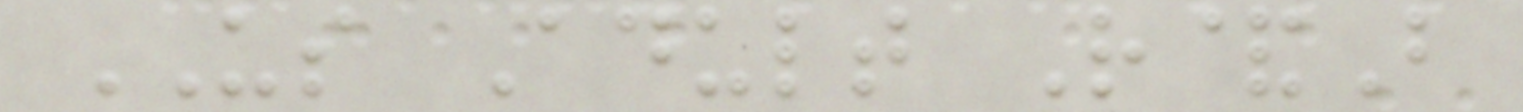US Adult R&B
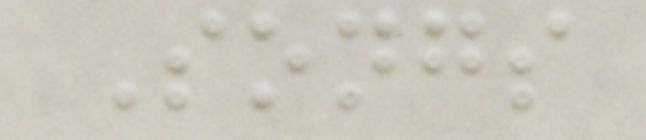Songs
